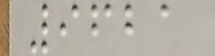9621
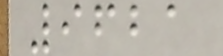9621
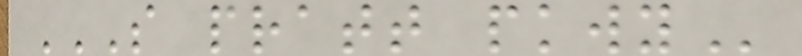S PRATT PKWY
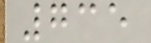735
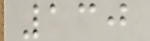130
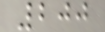200
